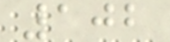102
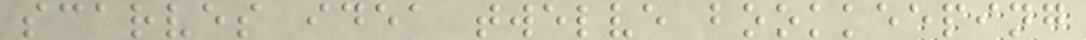scarves idea twelve bookkeeping
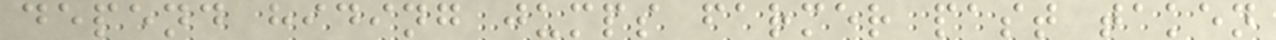depend hiding jumps farmer past taken
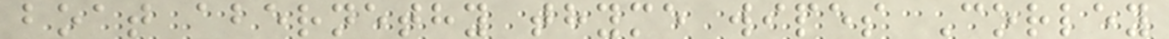boat abernethy thyme wipes Corley
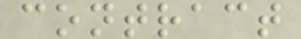contract
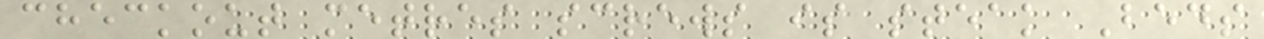checkout metres screws is steak Beds
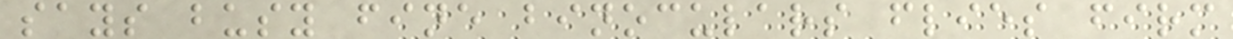says busy fine binoculars flies firm
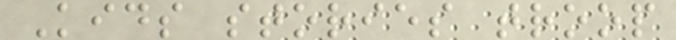Kids stories troop
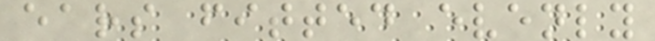ears fitted evenly
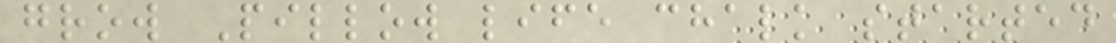grow Pillow life chalk started
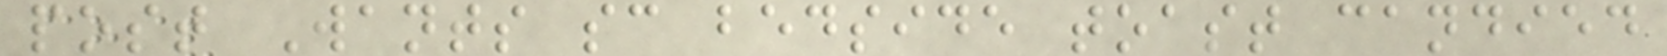post Wants sc bedside toast candied
